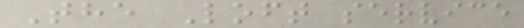The Loft service
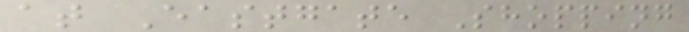at Eastgate Shopping
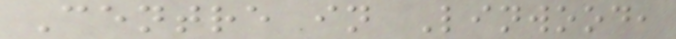Centre in Linwood,
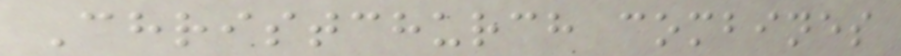Christchurch combines
